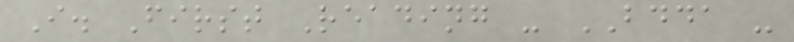I. First Reading - BDDA -
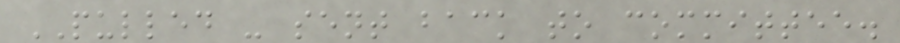PULLED - sent back to committee.
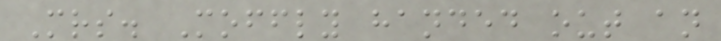Mrs. Moffly handed out an
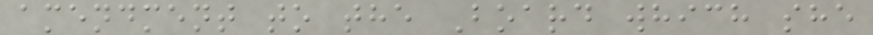amendment to the Board which she
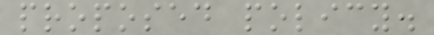proposed policy.
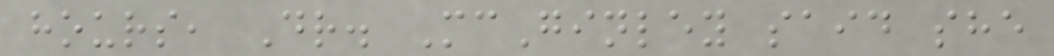hours, Dr. McGinley said she
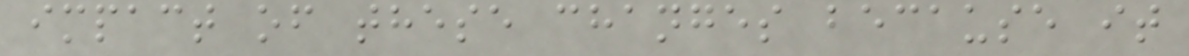impact of these changes because it
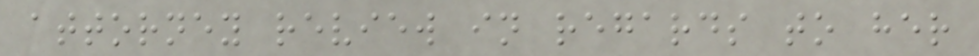attorney review in regards to her
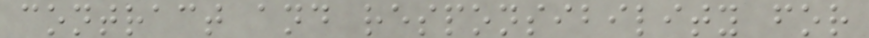contract and responsibility for
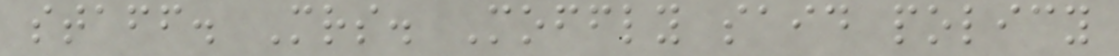staff. Mrs. Moffly said policy
